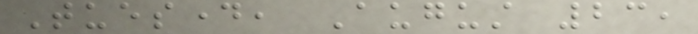Tuesday, August 23,
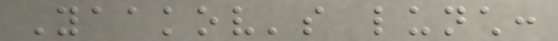Yaakov's lunch:
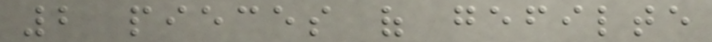2 pieces of gefilte
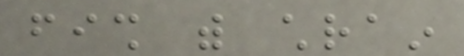fish with chrain
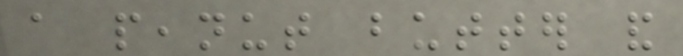a peanut butter and
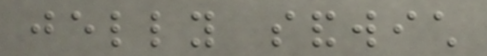jelly sandwich
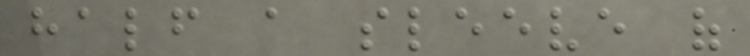half a sleeve of
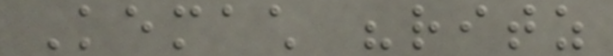Kemach "ritz
